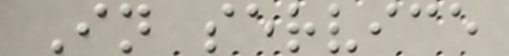In service
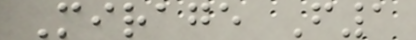Mirage F1
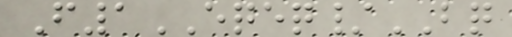F1EQEQ/BQ
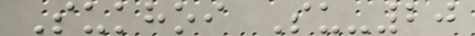Sukhoi Su-20
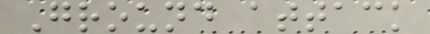Ground attack
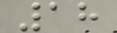18
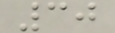30
